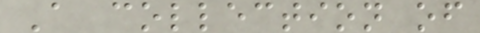A collection of
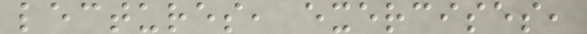lectures, exercises,
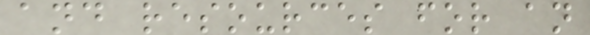and resources for an
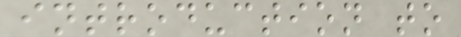introduction to
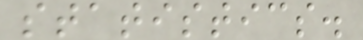statistics.
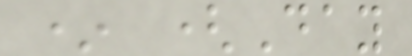* (Day
